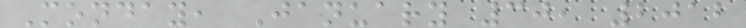Monday, January 30, 2012
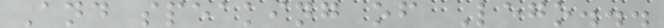And speaking of Lego...
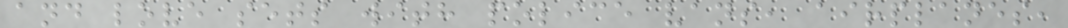and love sets with police vans, airplanes,
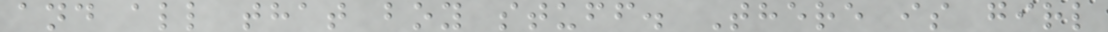and all that boy stuff. There is girl
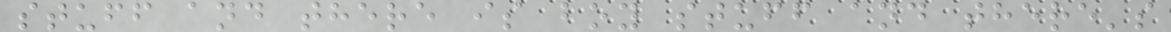stuff and there is boy stuff and there's
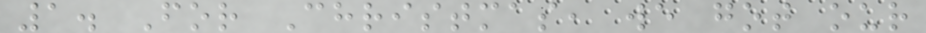1. For Christmas, we got our
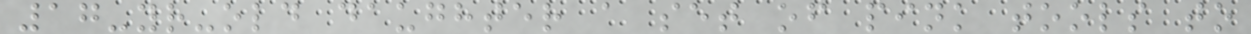17-yr-old daughter a set of pink tools to
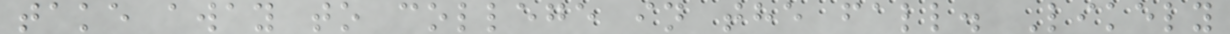take away to college in the fall. Likely
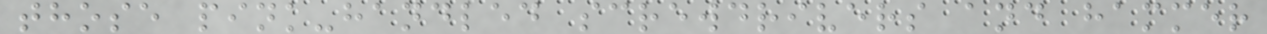those pink-handled screwdrivers and hammer
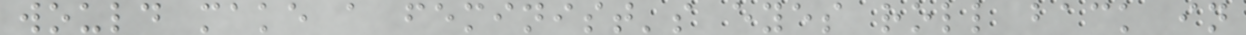would make a feminist's eyes roll back in
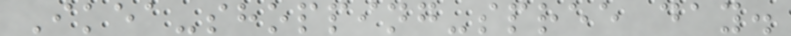Ikea-shopping-spree day.
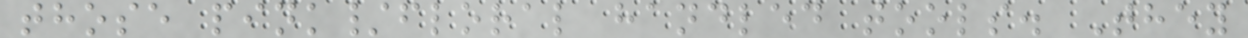those pink/floral handled tools. They
